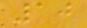10
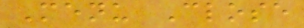Menu Close
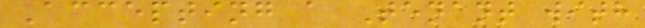Accepting a Tenant with
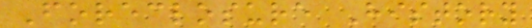Foreclosure History
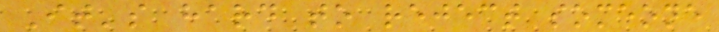It's hard to reject someone
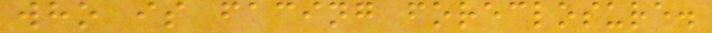who is facing foreclosure.
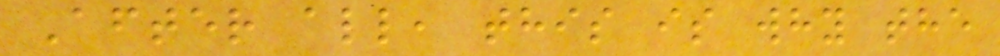After all, this is why the
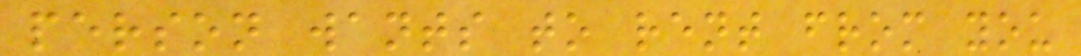person wants to rent from you
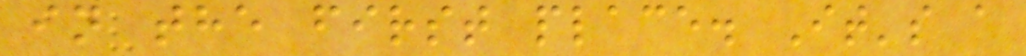in the first place. It's a
